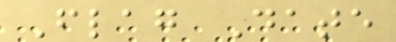Flag Date
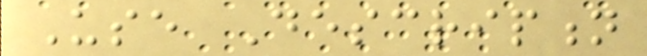Use Description
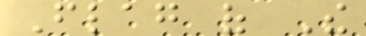Flag of The
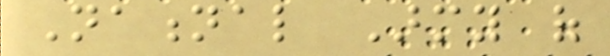National Army of
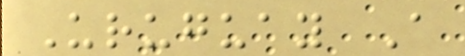Uruguay A
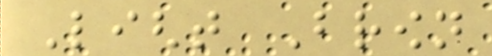Light Brown
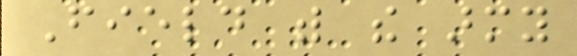Field with the army
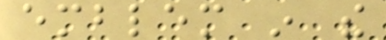emblem in the
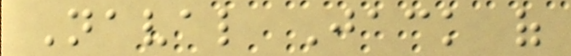Naval Jack of
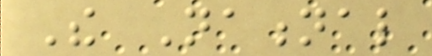The National
